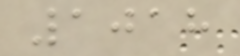1018
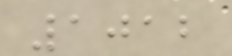1012
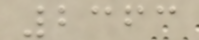2363
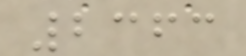2363
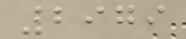2979
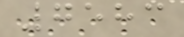7583
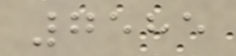7585
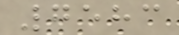7583
